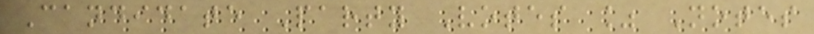Candidate Party Votes % Notes
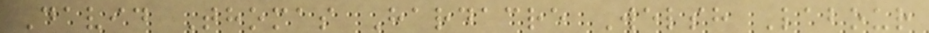David Thomas Hardacre Welsh Labour
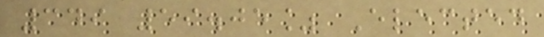349 59.05% Elected
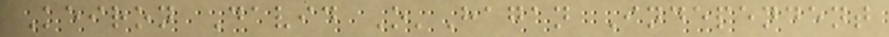Keiron David O'Hagan Independent
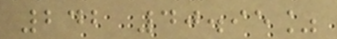242 40.95%
